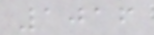1016
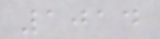1014
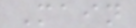Main
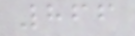866
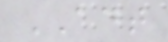ADT
